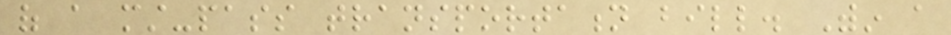of a must-pass transportation bill. Within a
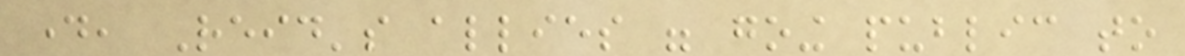day, Reid's allies were going public to
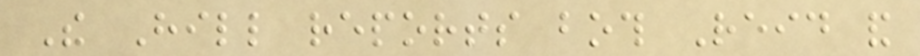The Hill reports both Reid and
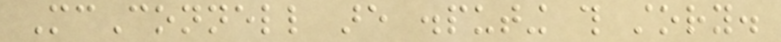McConnell are disputing this story.
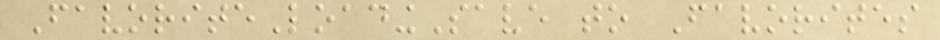FavoriteLoadingSave to Favorites
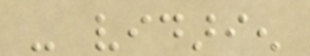- vidarien
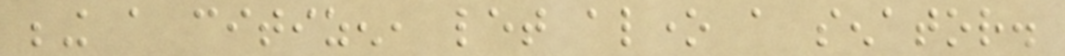being a citizen, let alone a senator.
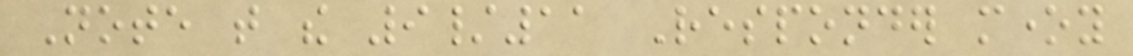Note that the 9/11 Responder money
